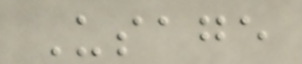Usage
